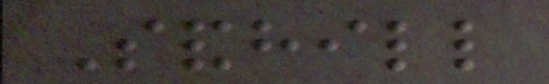Sandhill
